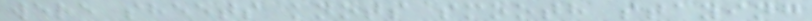were sheets knots smooth staying
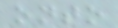onto
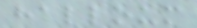halloum
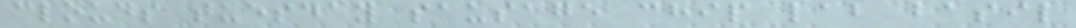clouds tuesday sausage chip lab basil
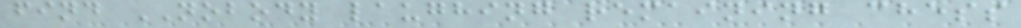find NOBODY laughing remaining chess
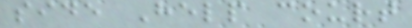side Help court
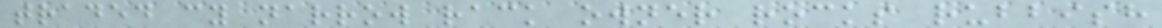traded cy narrow rack owner rocks rubbish
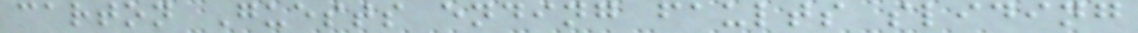carton Guests ending faults sliding
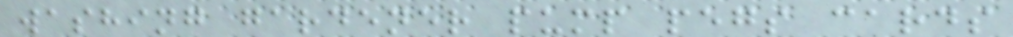washing gardener pump pegs cards
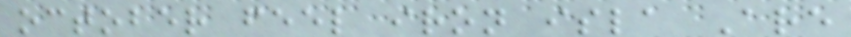october feel iron isla Are
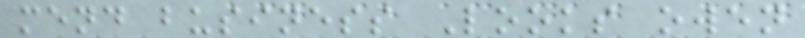mend business Looks owen
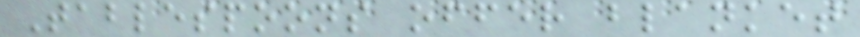Tablespoons offer blanket
